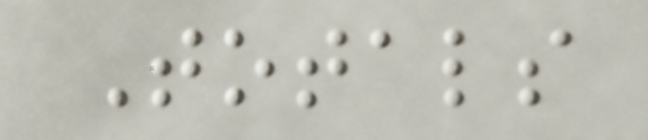Totals
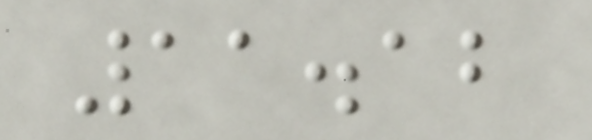11.12
